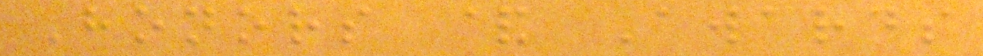Honors & Awards
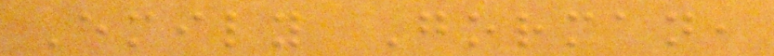Emily Gorman,
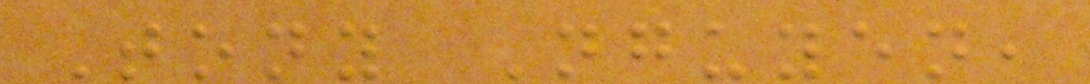Tony Nguyen,
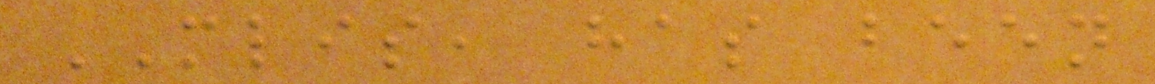MLIS, has been
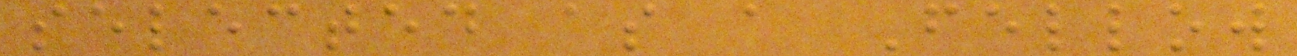selected as a Fellow
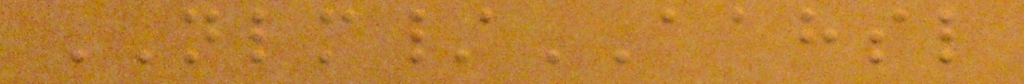NLM/AAHSL
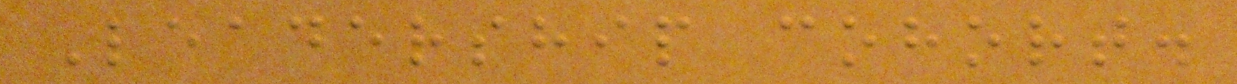Leadership cohort.
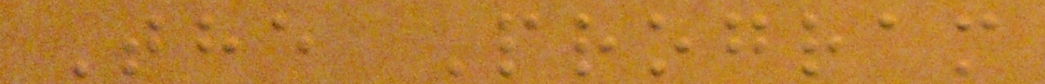The Program
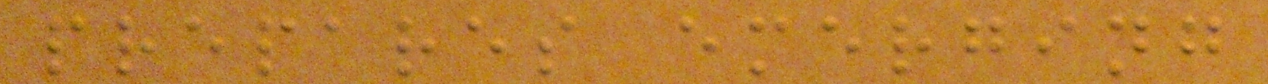prepares emerging
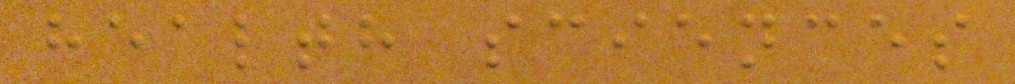health sciences
